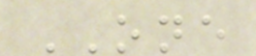ONE
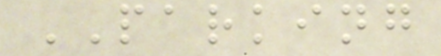PARKING
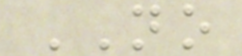NO
